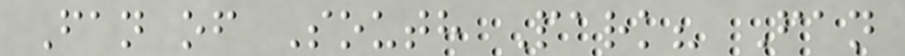Fan of South Park? Fan
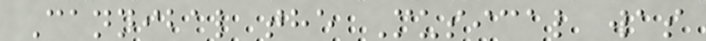Cannibal the Musical was
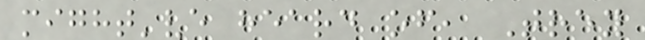might've heard of, Trey
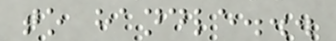to handle...
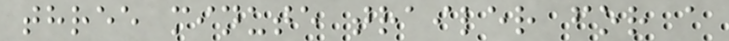three minute trailer for a
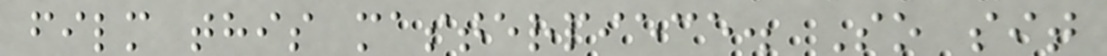film this masterpiece. So sit
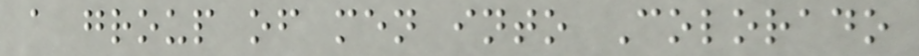a group of men into Colorado
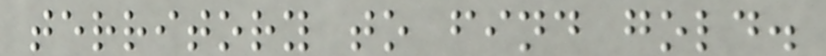territory to find gold.
